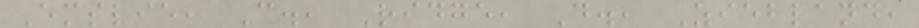Emslie, C., Ridge, D., Ziebland,
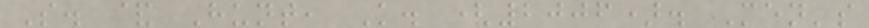S. & Hunt, K. (2006). Men's
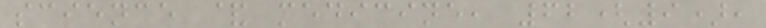science & medicine, 62(9),
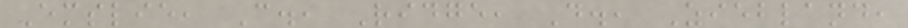Emslie, C., Ridge, D., Ziebland,
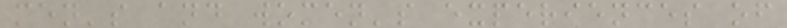men's and women's experiences of
